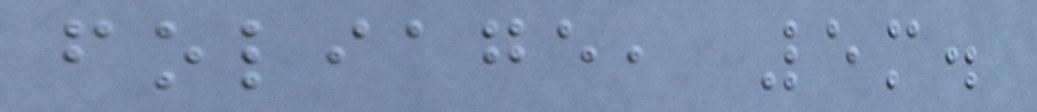foliage, 5m.
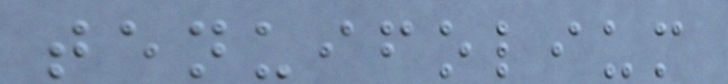tenuifolium
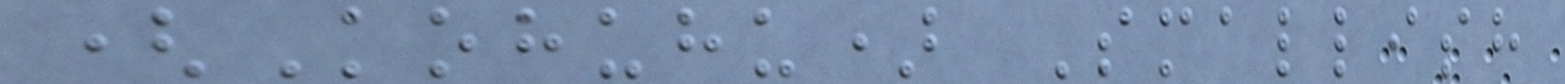(Kohuhu) Smallish
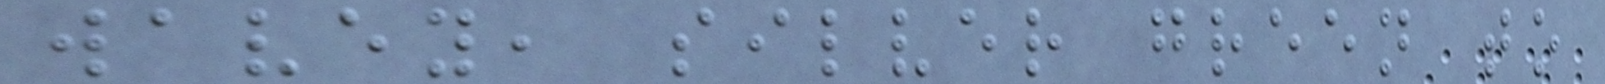wavey, silver green to
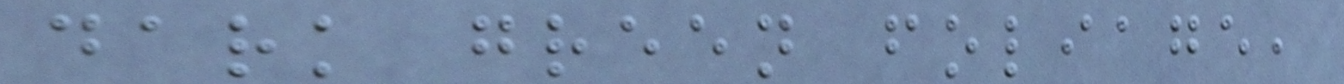dark green foliage,
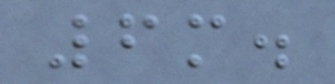6m.
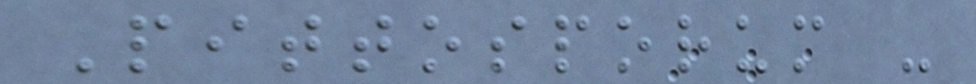Pittosporum -
